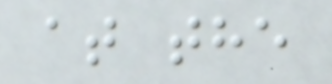at the
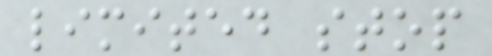limited stop
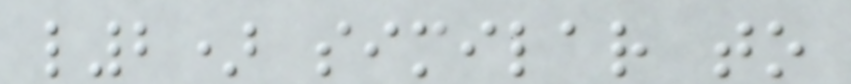l2) similar to
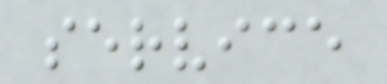service
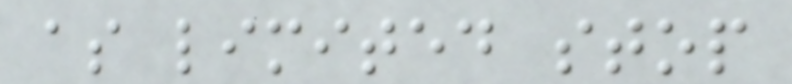as limited stop
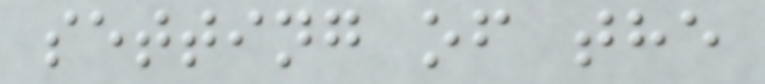setting of the
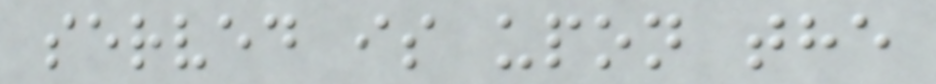served is upon the
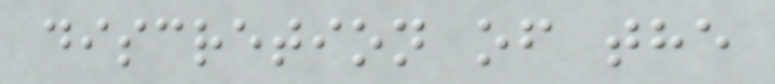discretion of the
